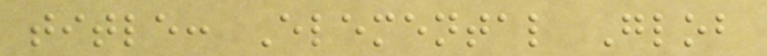title: Elemental Glob
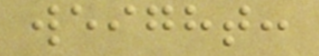weight:
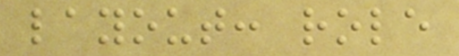layout: role
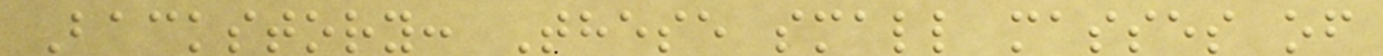Backstory: These small masses of
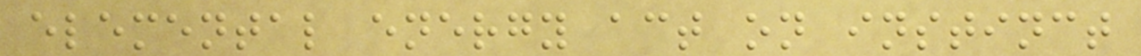elemental energy act on instinct
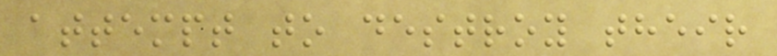attempt to destroy their
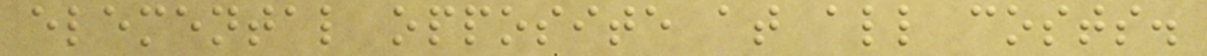elemental opposite at all costs.
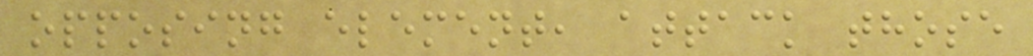opposing element, attack those
